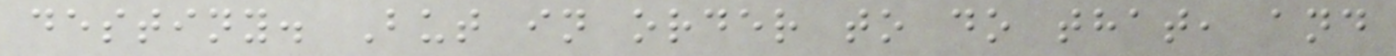destiny. But in order to do that, and
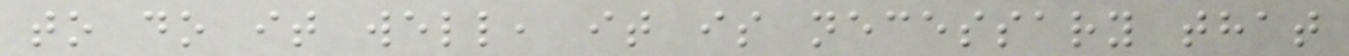to do it well, it is necessary that
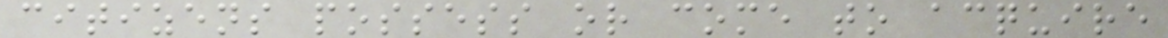citizens possess or come to acquire
